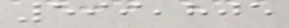599,805
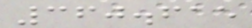360.615
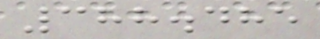388.485
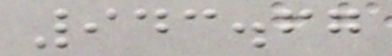943.67
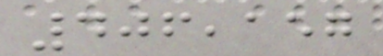406,157
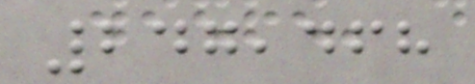247,468
